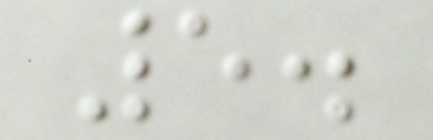5.
